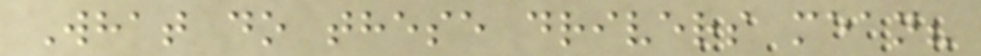What do these drivers mean?
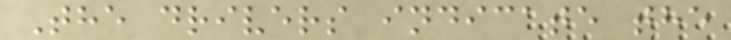The drivers indicate the
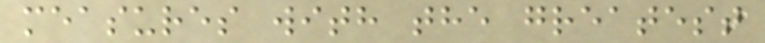measures with the greatest
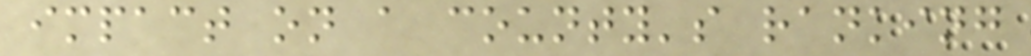impact on a county's ranking
